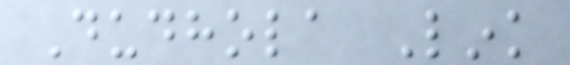Dudhola Link
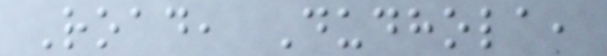Road, Dudhola,
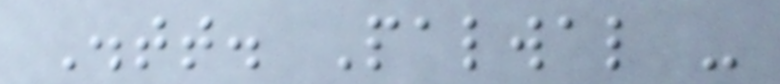Distt. Palwal -
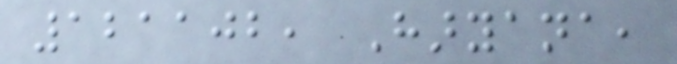121102, Haryana,
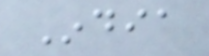India
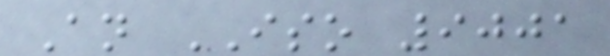An ISO 9001
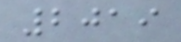2019
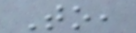To,
